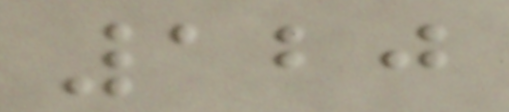120
